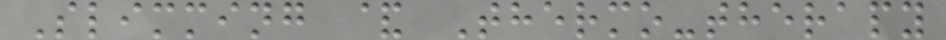Slimming & Thermo-therapy
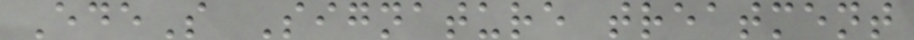EdeS Signature treatment
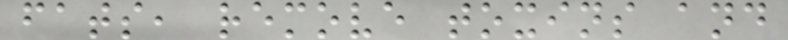fats, remove toxins and
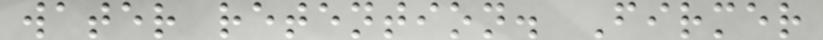water retention. Firmer
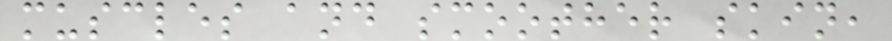muscles and smoother skin,
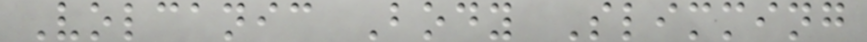Volcanic Body Slimming
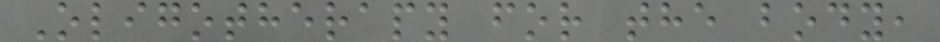Oligotherapy for the body,
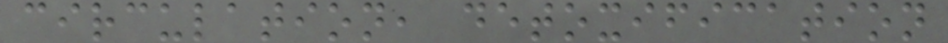circulation, detoxification
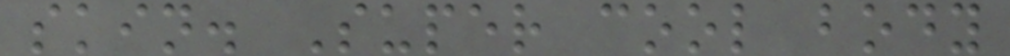skin. Super cool body
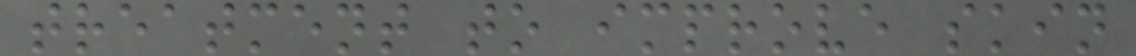treatment to improve skin
